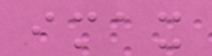imax
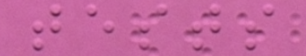tests
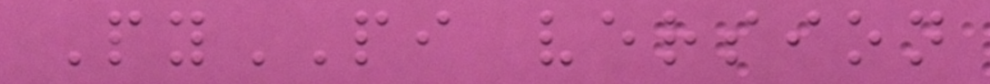PyPI version
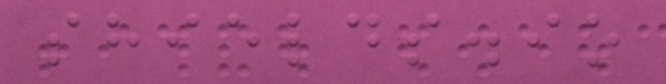shields.io
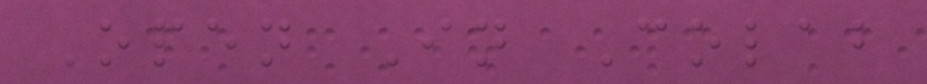Open In Colab
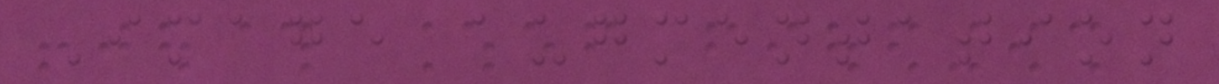Image augmentation
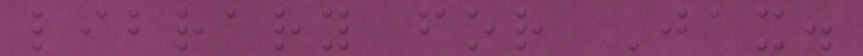library for Jax.
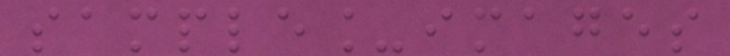sample_images
